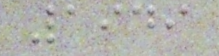1949
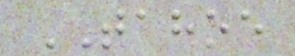TAHOE
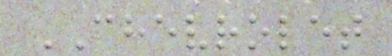CHEVROLET
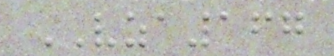VZA167
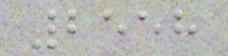2558
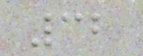32
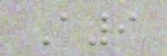A9
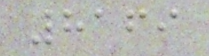8169
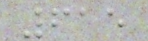615
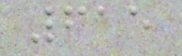615
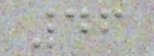46
